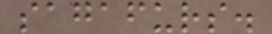sagafurs.
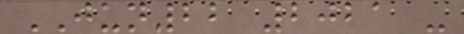JUN22 2021 -
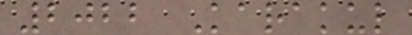2022 Karakul
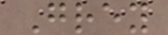Grey
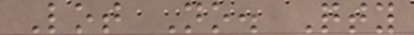Lot No. Qty
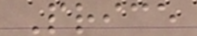Price
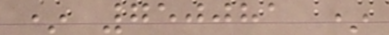* 750081 *
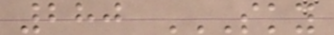280 SKY
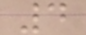4
